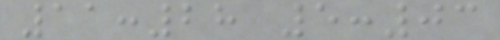11:28 5:03
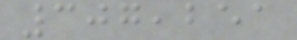307,251
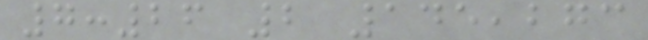7:26 2 145,273
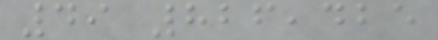49 826,425
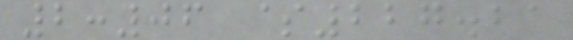2:06 $227.21
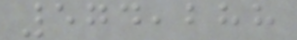574,288
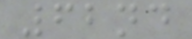62nd
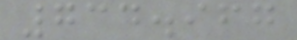734.967
